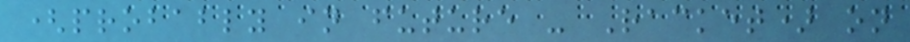(probably in future - Racket) on
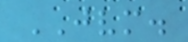JVM.
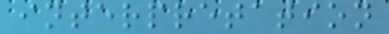interpretation
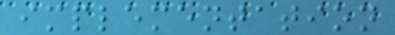implementation
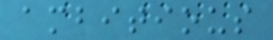ambitious
